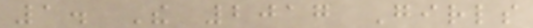1. The 2017 Girls
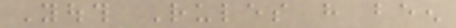Youth Rules have been
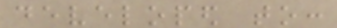developed to:
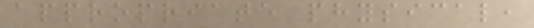appropriate physical,
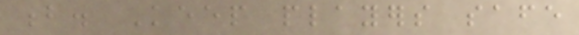b. Keep players safe
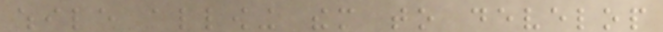while allowing them to develop
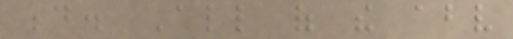d. All of the above
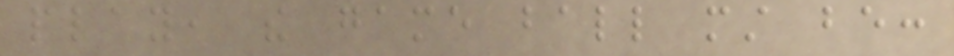play, the game ball must be:
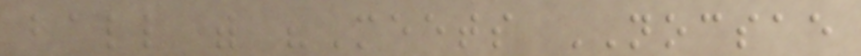ball with "Meets NOCSAE
